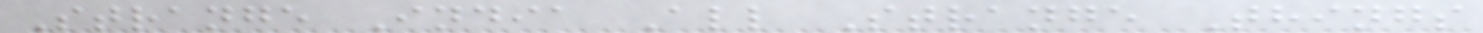Strange India All Strange Things
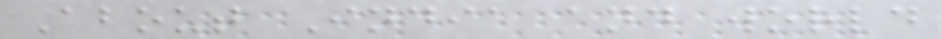About India and world
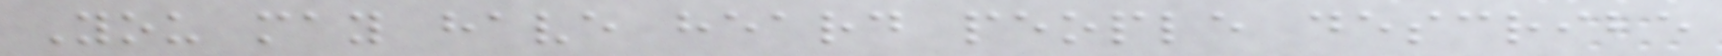You may have heard people describe
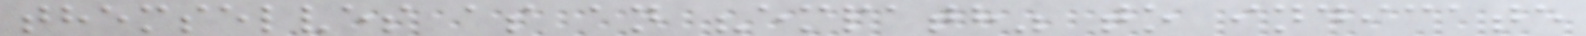themselves as an "empath" to indicate
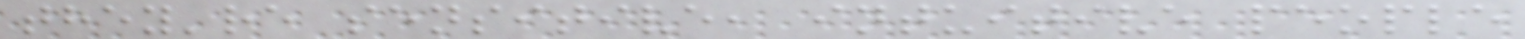they're sensitive, intuitive people
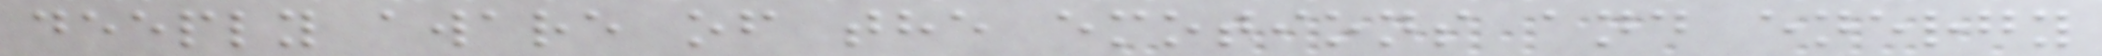deeply aware of the emotions and energy
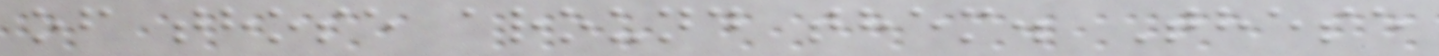of those around them. These
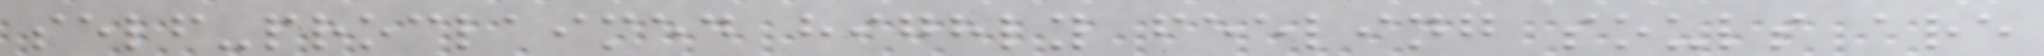self-proclaimed highly feeling souls are
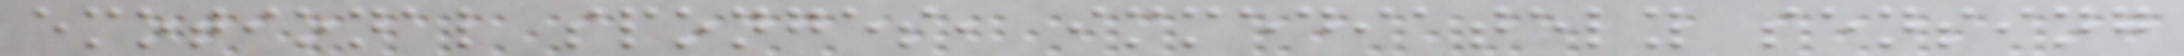emotional sponges, immediately sensing
